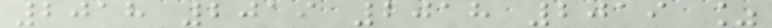2018 2019 2018 2019 %
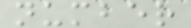number
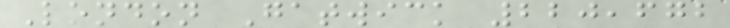London Gatwick 220,672
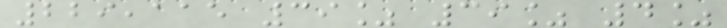229,115 39% 39% 4%
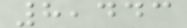8,443
